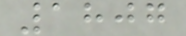1807
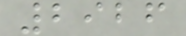2926
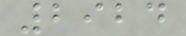2924
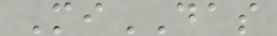MiDAS
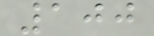100
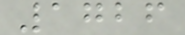1726
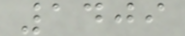1409
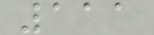111
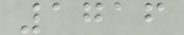1716
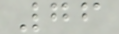76
